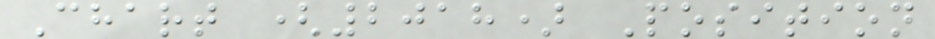Chart (2018) Position
